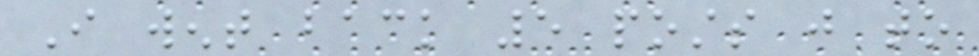I went back 5 posts just to
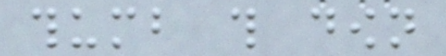thumb this down
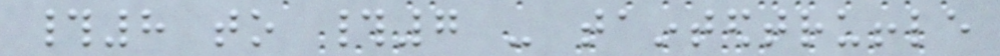#8 to #7 - taintedtruffle
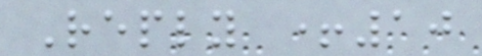Reply +10
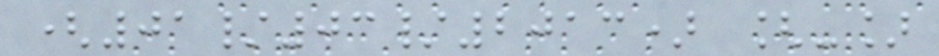(01/03/2013) [-]
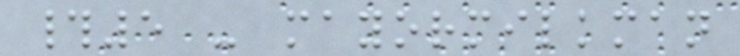#5 - mayormilkman
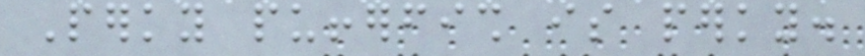Perky pufferfish is perky.
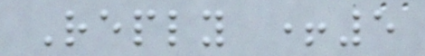Reply +5
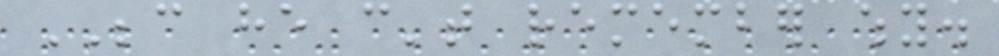BECAUSE he can't remember why.
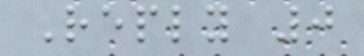Reply 0
